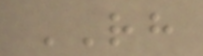RH
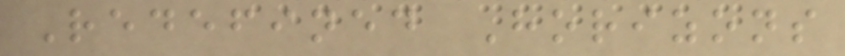Redefined Horizons
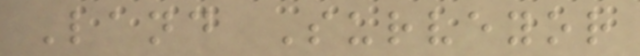Land Surveyor
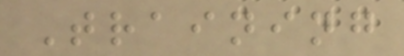Training
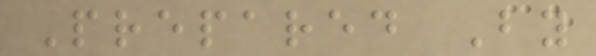Prepared By
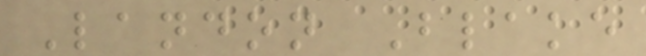Landon Blake
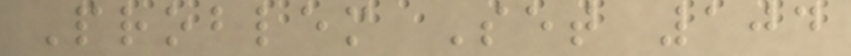Problem Set 104
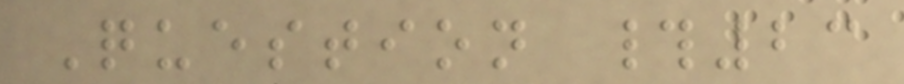Question #23
